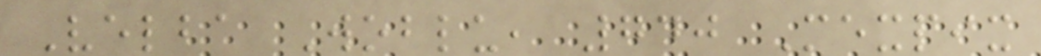Velba Woblu, 740 Mexpix
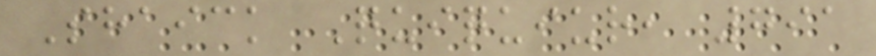Shaick Quiquiur, 791
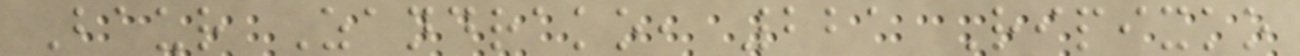Baur Zandrako, 221 Ripixko
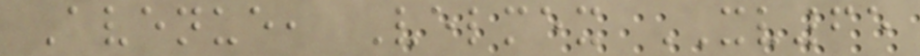Avenue, Velmex XV65
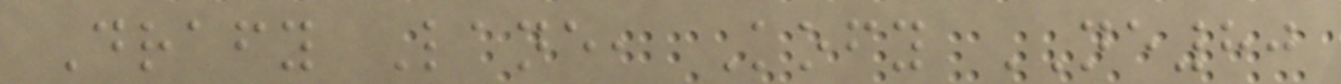Drafy Lane, Kofy NE80
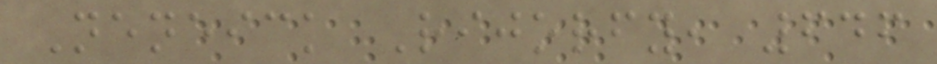Neneick Rijorfy, 646
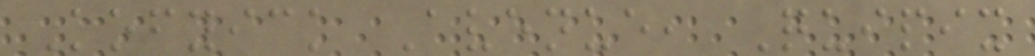Kofyick Avenue, Quipix
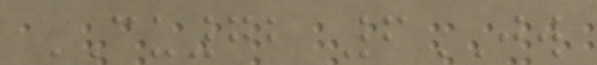CU72 6JW
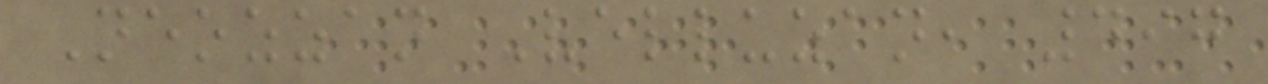Neozzan Velluzan, 497
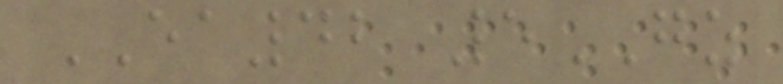EA42 5GZ
